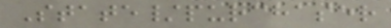State/purchaser
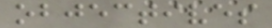objectives
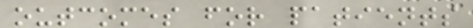outcomes for patients
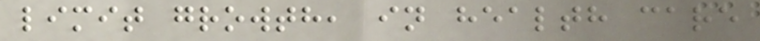limit growth, in health care
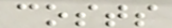costs
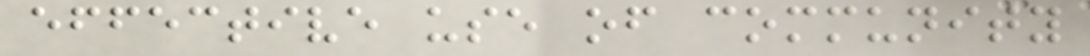effective use of community
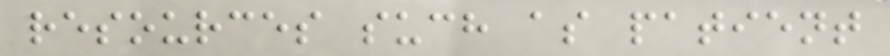resources such as patient
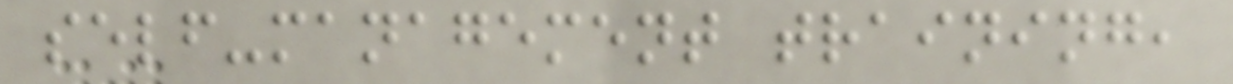self-management training,
